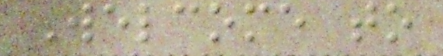Welcome to
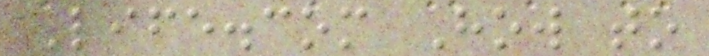Life.com How to
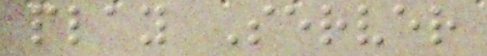play Server
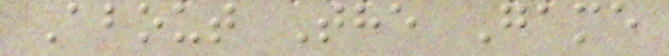About The Game
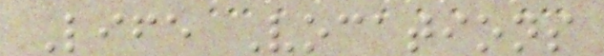Life Vocations
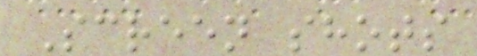Screen shots
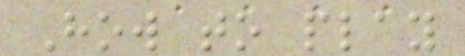How to play
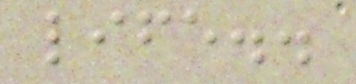life..
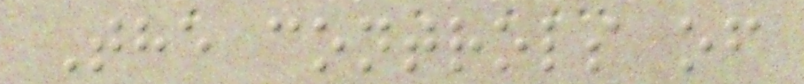The controls of
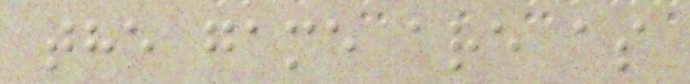the game are as
